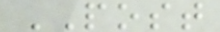POST
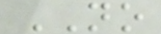NO
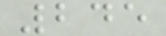245
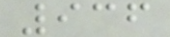936
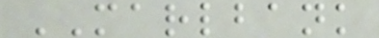MARLBANK
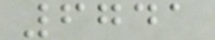6741
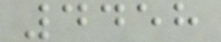4458
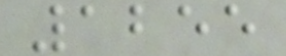1255
